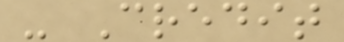- Credit
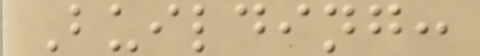Building:
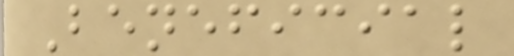Beneficial
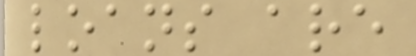loans are
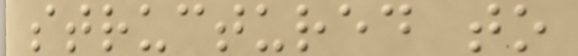structured to
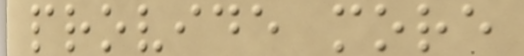provide more
